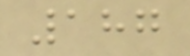187
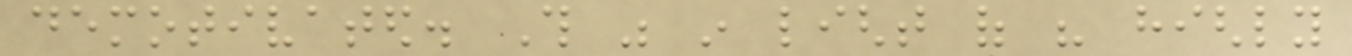demotivated. This was in light of his highly
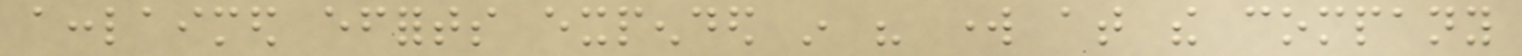acclaimed efforts expended in his work at the company
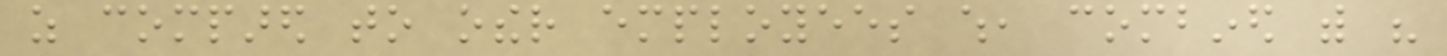as compared to other employees which, combined with his
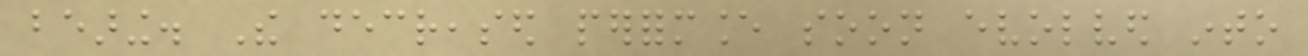bearing. The decreased performance soon evolved into
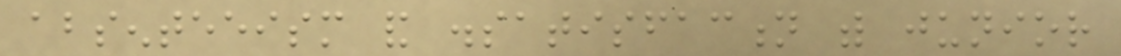absenteeism and dissatisfaction with junior
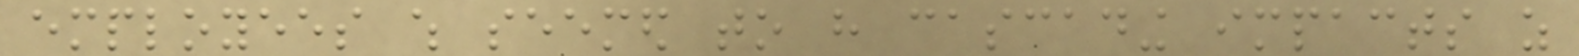employees which seemed to have cascading impacts as
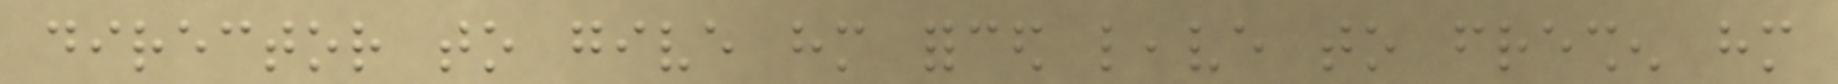director to give him forced leave to freshen him
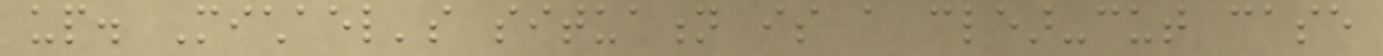up. Michael's situation is a clear-cut case
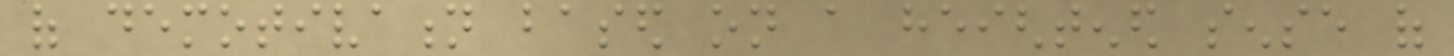of demotivation based on a heightened sense of
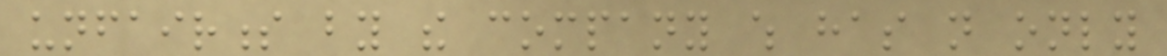unfairness by the company which has not only
